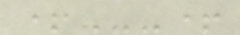+---+
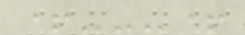+---+
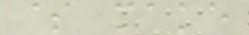$ make
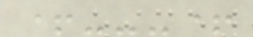+---+
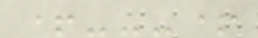+---+
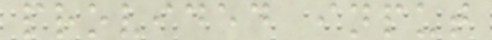provided input
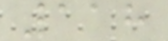118
